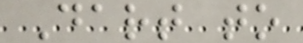Dart to
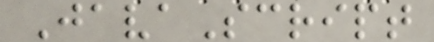JavaScript
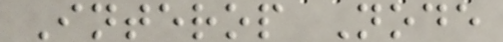Interop Node
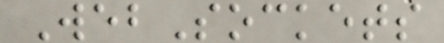WebSockets
